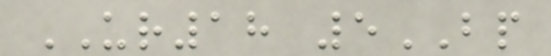UR18 5BP
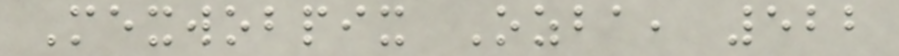Mexwobpix Ozba, 522
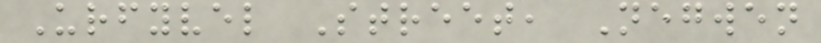Urfyvel Street, Negwen
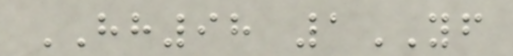HH98 1YF
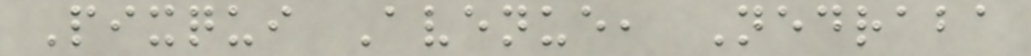Pixqui Avenue, Nedraba
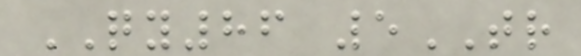QY86 5TR
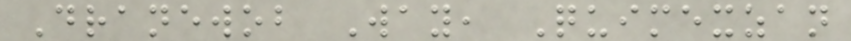Dranewob Way, Quimexzan
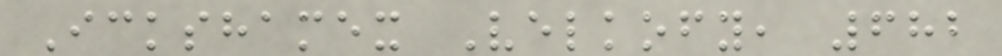Ickshamex Velkofy, 682
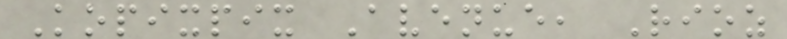Kopixpix Avenue, Rioz
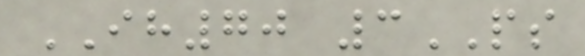IH70 3PS
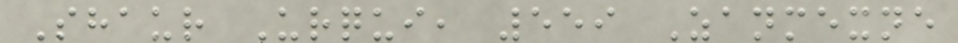Shaur Urqui, 559 Zanmexne
